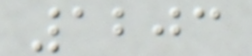1203
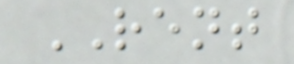RENT
